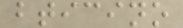bticino
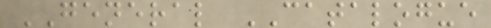GENERAL CATALOGUE
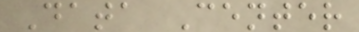Data Center
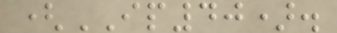(IP40).
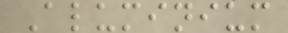Aluminium
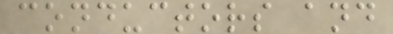conductors and
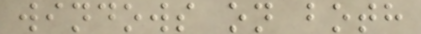windows on both
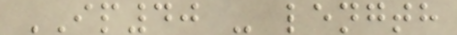IP40 - length
